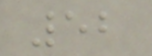52
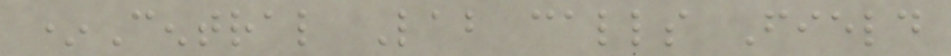*Central Lab calls Field
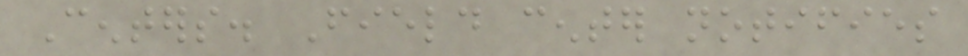Centers. Field center notifies
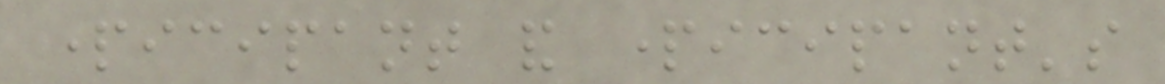participant and participant's
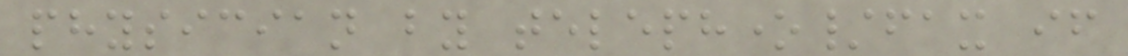physician by telephone/fax if
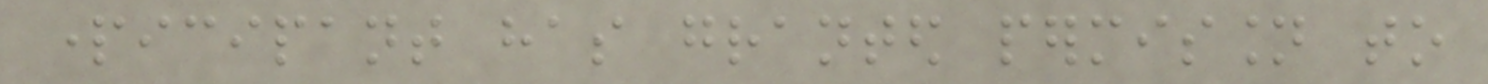participant has granted permission to
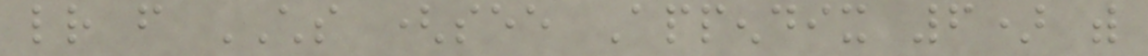letter from CHS (see Appendix 6) with
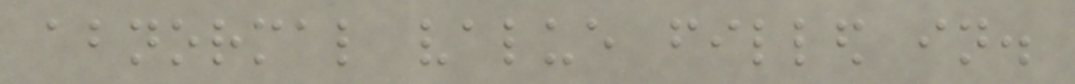abnormal value filled in.
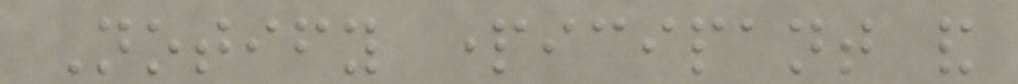Notify participant and
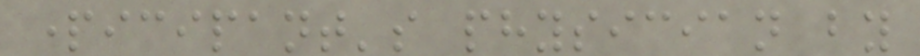participant's physician by
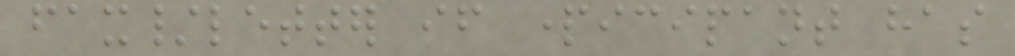fax/letter if participant has
